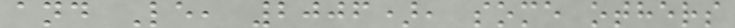and Le, 2006), some others
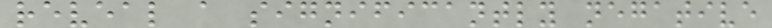reveal a significantly negative
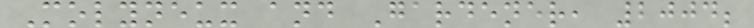Molyneux and Gardener, 2004;
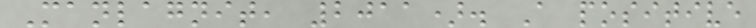Manlagnit, 2011). A positive
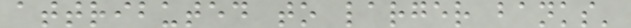attributed to larger banks'
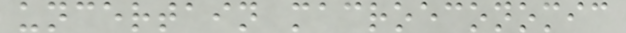uncertain macroeconomic
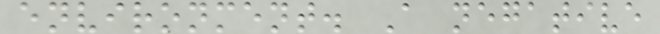environment. A negative
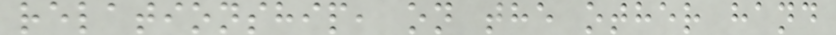relationship, on the other hand
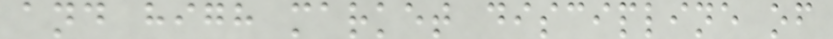and high market discipline of
